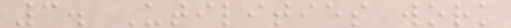3. Utilities work
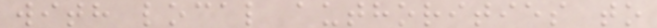with local authorities to
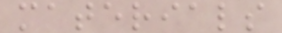materials
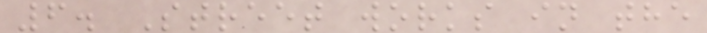6. Street works in the
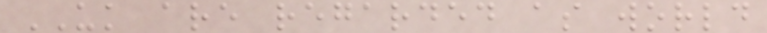UK are regarded as world
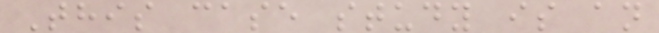This case study is an
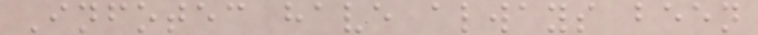Infotec have always been
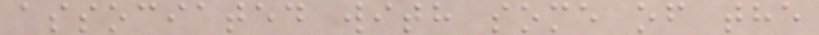associated with some of the
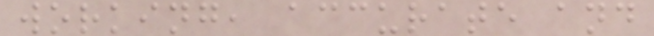working, accurate and
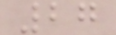27
